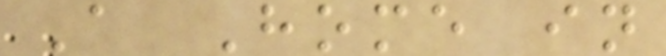A Home in
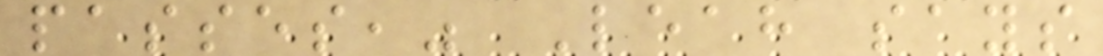passes," Leah says
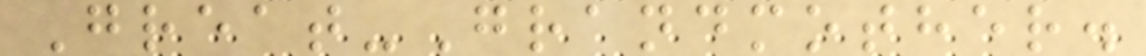Great-Grandmother.
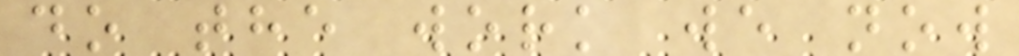do the work we now
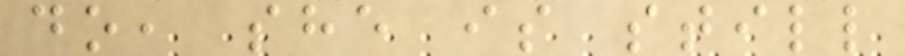do, she is still
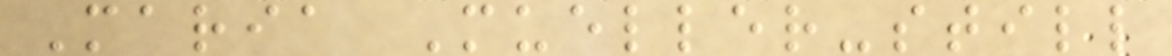Maria Mueller-still
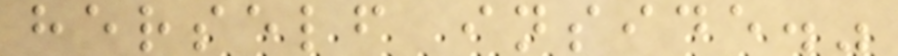herself inside."
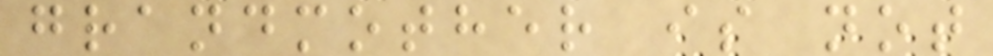grandmother is not
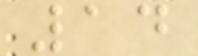14
